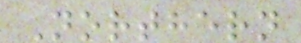Northern
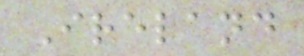Ireland
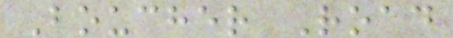Boucher Road
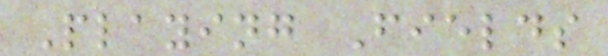Playing Fields
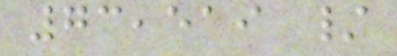73,519 /
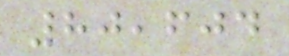80,604
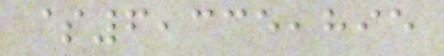$6,335,895
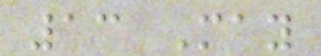13 May
